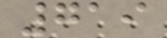719
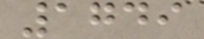1749
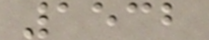1532
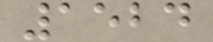1524
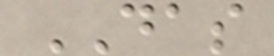DAS
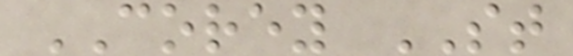COREY ST
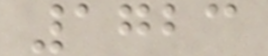1723
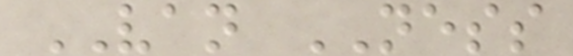VAN NESS
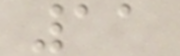11
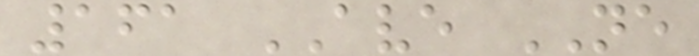161 AVE NE
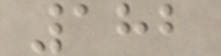182
